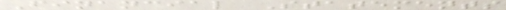Financial Statements
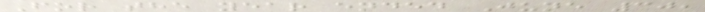For the year ended June 30,
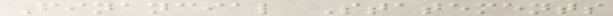Financial Statements
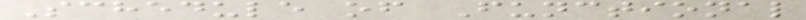Schedule of Functional
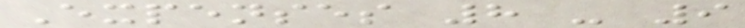Expenses 8 - 9
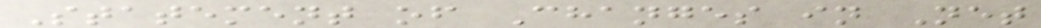Statement of Changes in Net
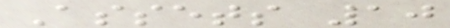Assets 10
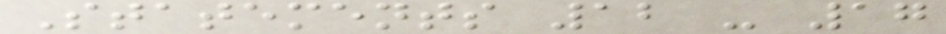Statements 12 - 17
